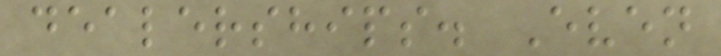dealerships. Even
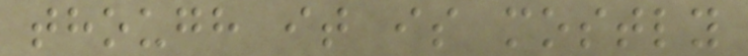though it is mostly
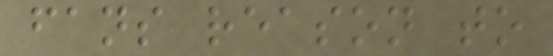fans reason to
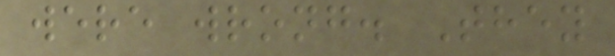were wrong. They
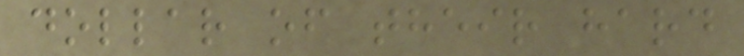dollar of their hard
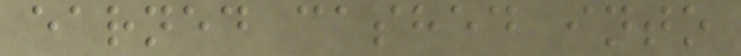earned cashed into
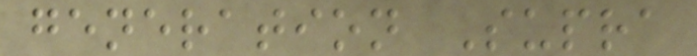generation Supra
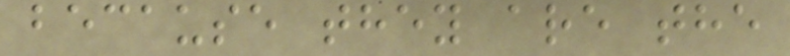because they are the
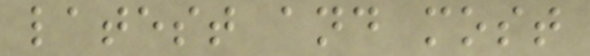latest and most
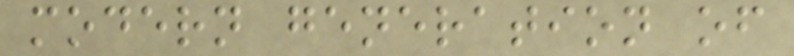modern generation of
